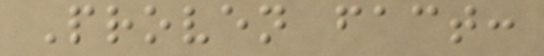Proven fact:
